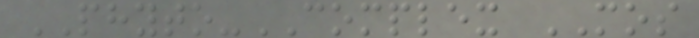PHYTO-COMPLEX MOS
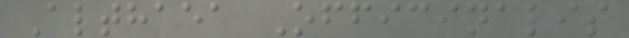Althaea Officinalis
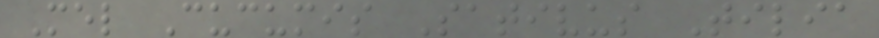Mel Cucumis Sativus Tilia
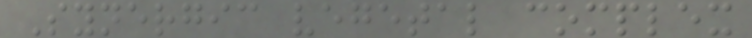Synergic vegetal complex
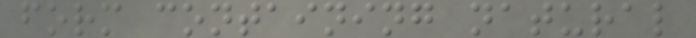form containing natural
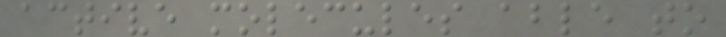active molecules able to
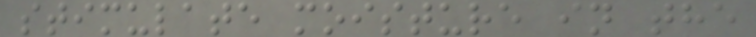stimulate moisture in the
